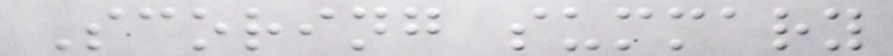Scoring summary
